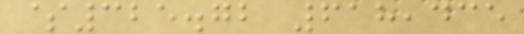$325.72 618,435
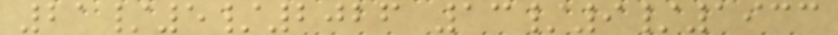21/5/2026 13/9/1933
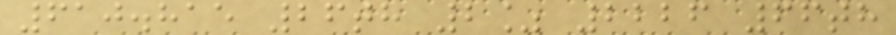610.815 26th 2% 2226 66th
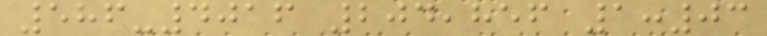586-4016 204,856 1:03
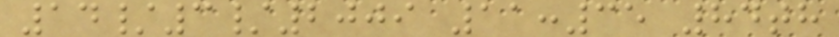14/3/2009 11:35 84th
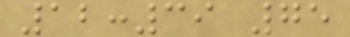12:39 75
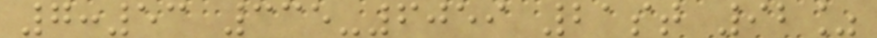7:53 335-6059 21st 92%
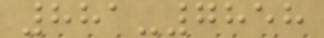881-7858
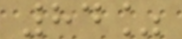84%
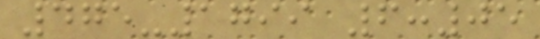475-1799 6:05
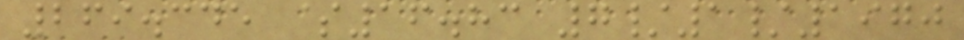269.345 $16.83 7/1/1970
